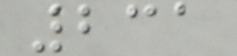231
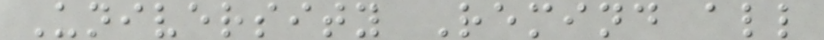University Remind all
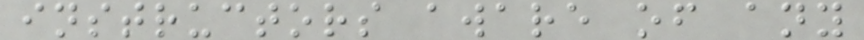instructors aware of any
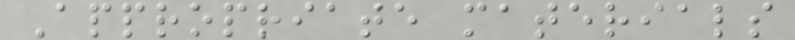Appropriate materials
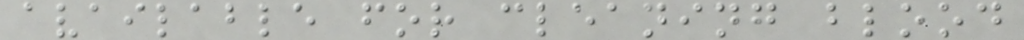available for cleaning blood
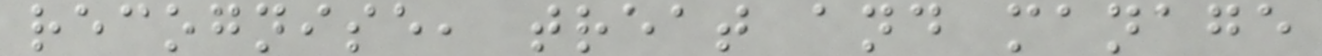recognise, treat and manage
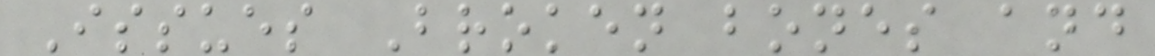Issues Broken bones and
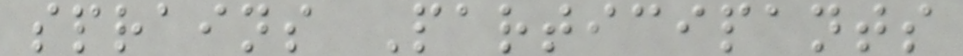sprains Participants
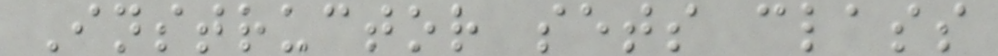Instructor sets class
